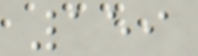159
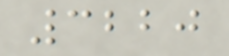3220
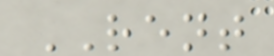RENT
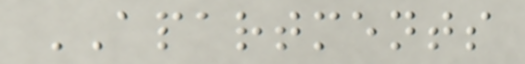APARTMENTS
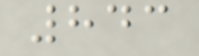843
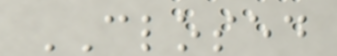CLOSED
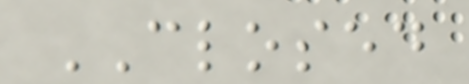CLOSED
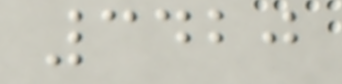3420
